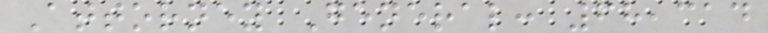Attorney General: 68,314
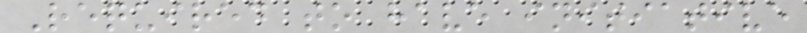Required to have initiative
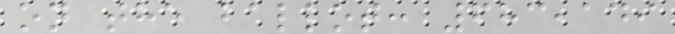on the ballot: 683,149
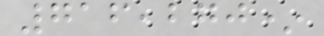716,270*
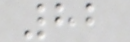82
